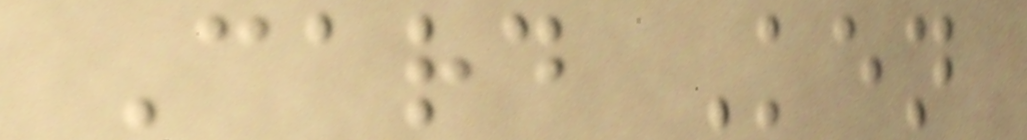Card Ken
